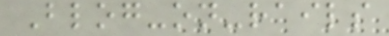Blog-on-rails
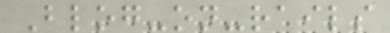Blog-on-rails
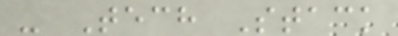- Tech Stack
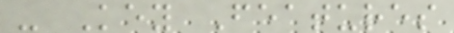- Key Features
